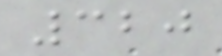320
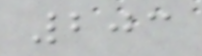203
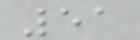51
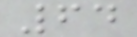64
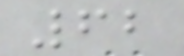62
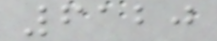6120
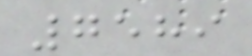7589
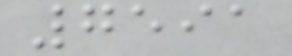7591
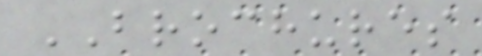BROCHURES
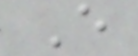E
